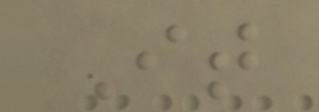It
